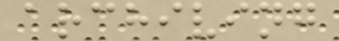archiving
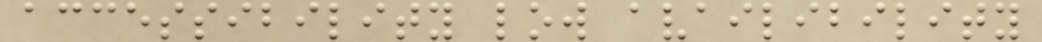accessibility low availibility
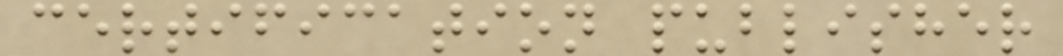certification publisher
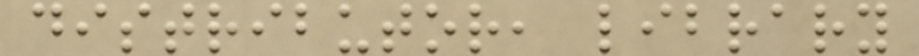distributor, library
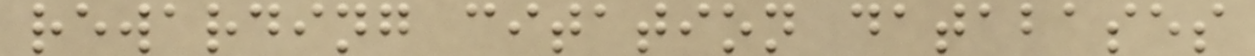rewarding citation databases
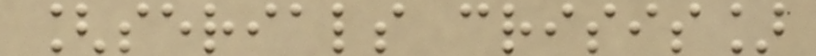[serials crisis]
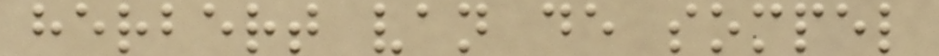herbert van de sompel
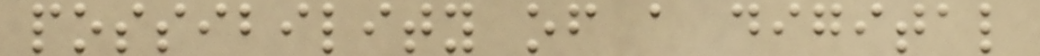possibility of a digital
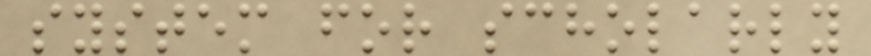system for scholarly
